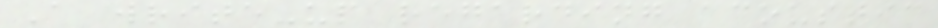A write-up regarding acoustic
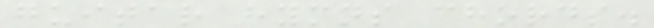guitar hymns chords.
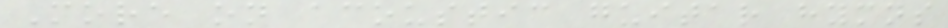More on acoustic guitar hymns
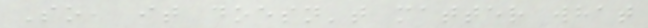So, it doesn't matter what
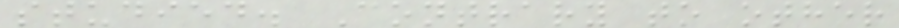studied. Contrary to other
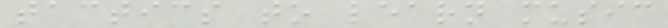tactics to learn music
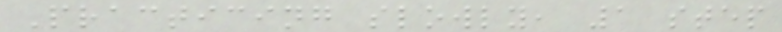Practicing slowly, 1 step
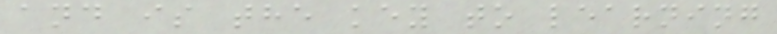and is the key to learning
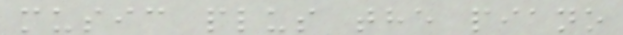music plus the piano
